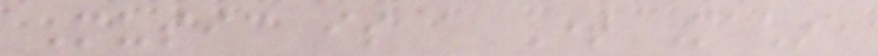Music is a Time Machine
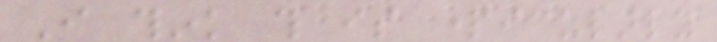I think this is particularly
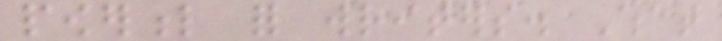powerful for writers. What
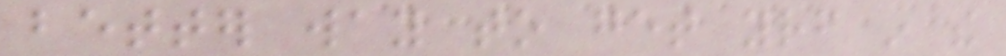better way to get yourself in the
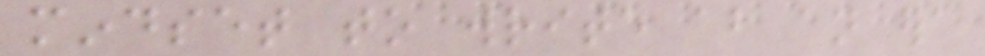mindset to write about an era
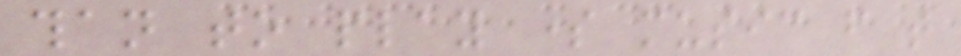than to play some music from that
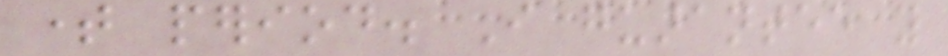time period. I guarantee you
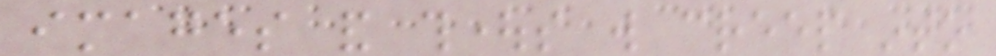images and thoughts will creep into
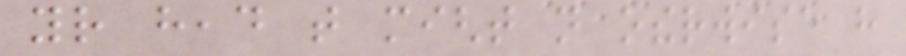your head that might not otherwise have
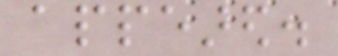appeared.
